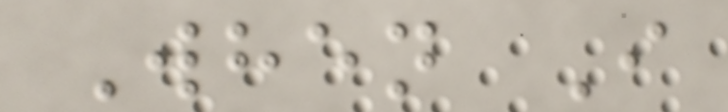When I
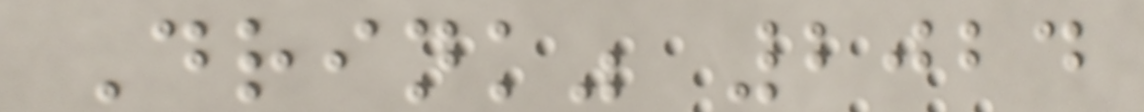Drink" 2024
